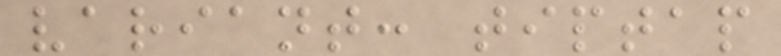variant: tiptap
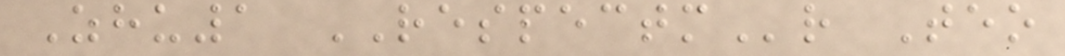Zhu1 RESPECTMr Teo
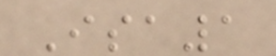Isa1
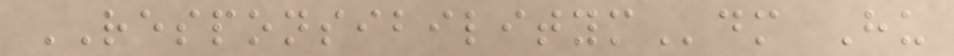RESPONSIBILITYMdm Hu
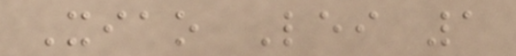Xiao Lei 1
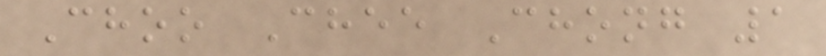Choo Chee Chong 1
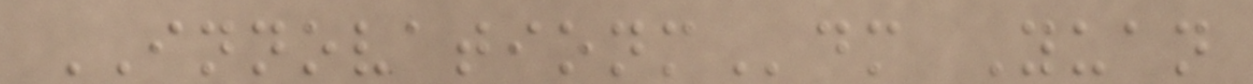INNOVATIONMdm Yuan
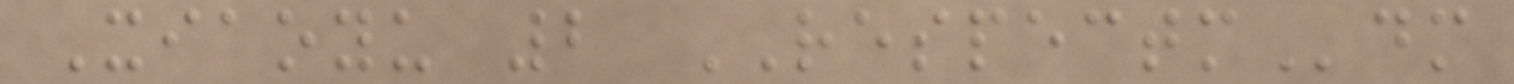Xiaoyu 2 RESPECTMdm
